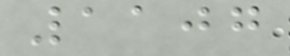1107
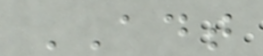ADT
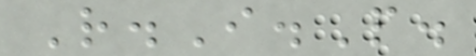R.I.P.
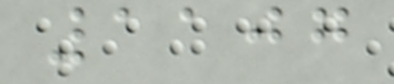1107
